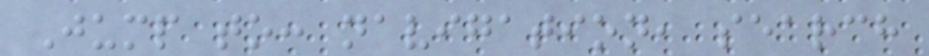Jump to: navigation, search
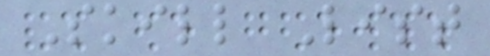Skill List
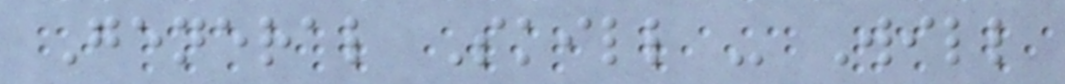General Skill - Will
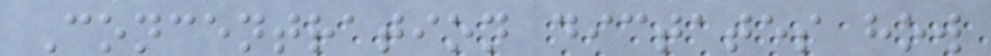Concentration dictates how
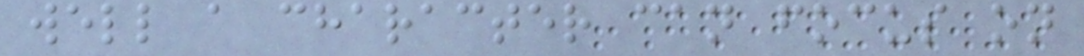well a character can focus on
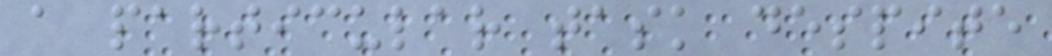a particular task despite
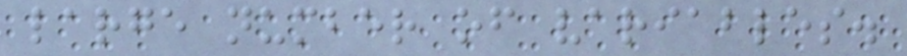large number of variables.
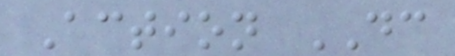Action DC
